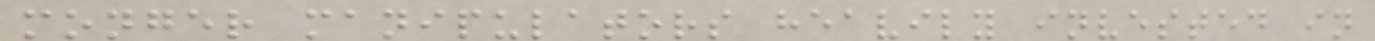monger manipulators heavily invested in
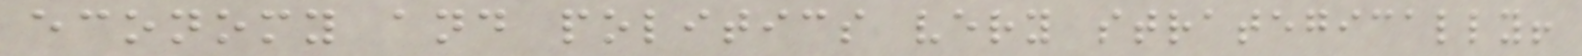economy and politics very strategically!
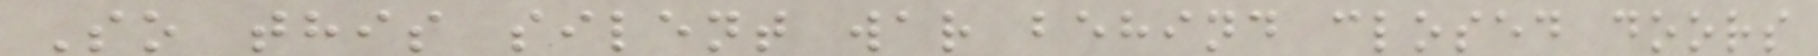So this silent war behind closed doors
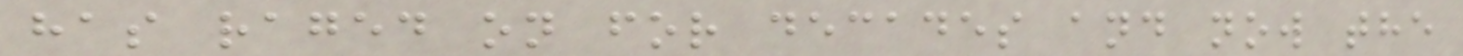has raged on for decades and now the
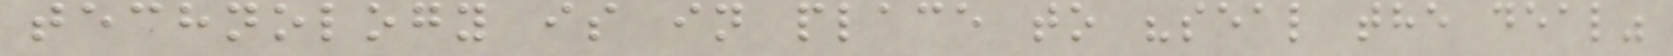technology is in place to "seal the deal"
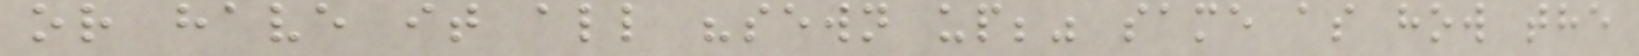or have it all "sewn up;" same as how the
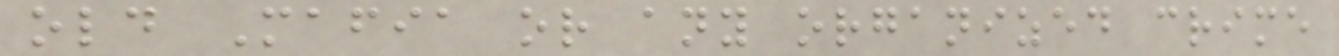old Mafia or any organized crime
